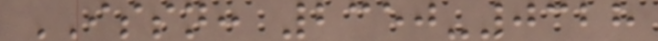ISSN: 2350-0328
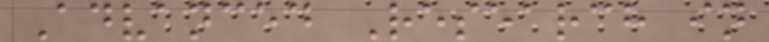Advanced Research in
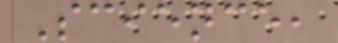Science,
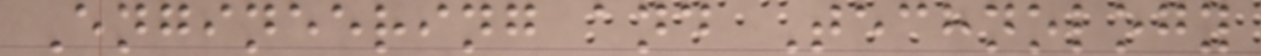Engineering and Technology
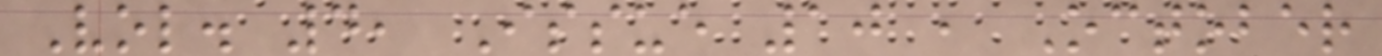Vol. 4, Issue 10 , October
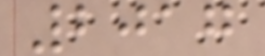2017
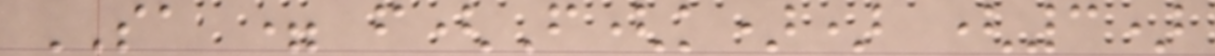SA = f(F(k)) (3)
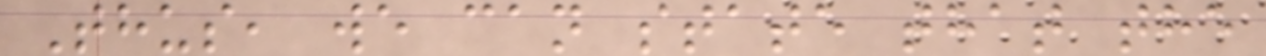Thus, we can state that the
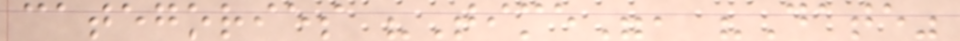categories "Time", "Date"
